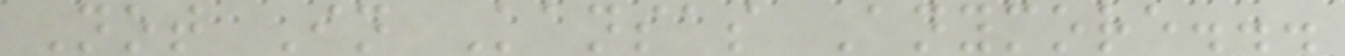Not In Kansas Anymore...
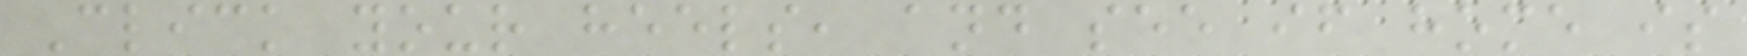Click your heels, and see if home is
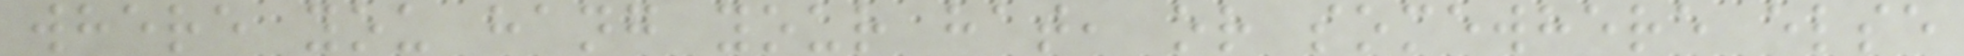where you hang your hat, or somewhere else
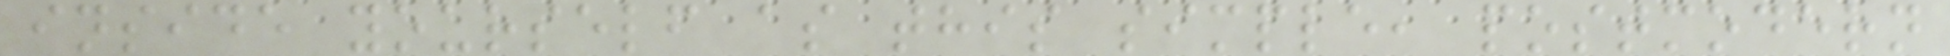inside yourself as this simple, postmodern
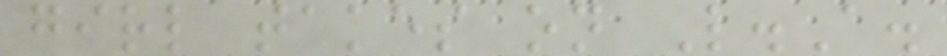girl takes on L.A.
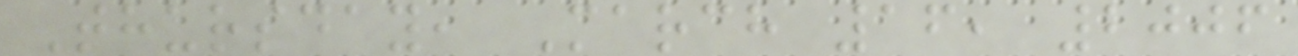Thursday, March 16, 2006
